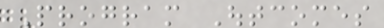Program Outcomes
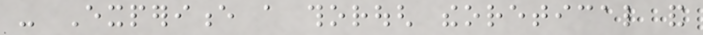- Experience a thorough theoretical and
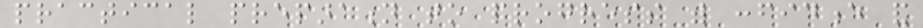practical preparation to progress with confidence and
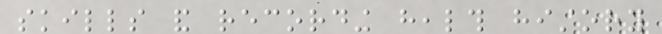skills and recording health history
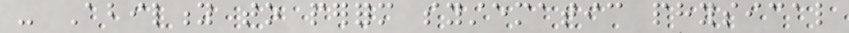- Ability to perform systematic physical
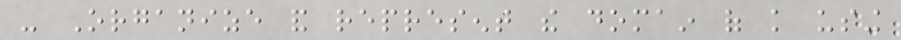- Organize and represent the domain of knowledge using
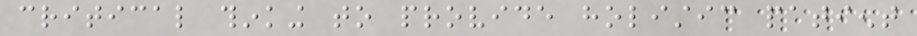critical thinking to provide holistic patient
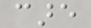care
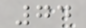74
